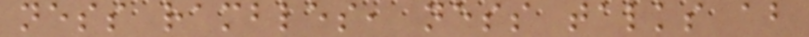ness rambles, ness talks about
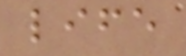life
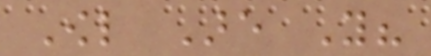Owl Are You?
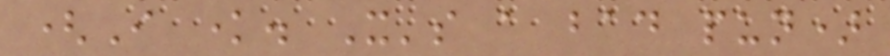(I know. It's a bad pun)
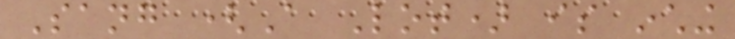Sang (A Lot) is inching
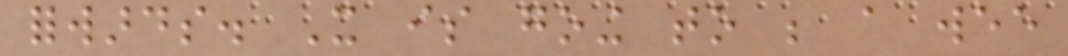forwards. It is going to be a wee
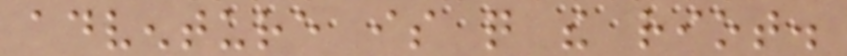adventure is quite the riot.
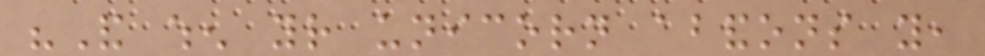"And when your unicorn abandons you,
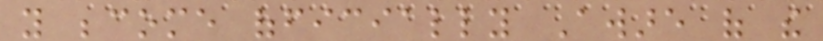you become officially Aware of the
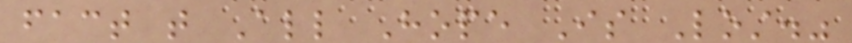fact that All Hope Is Lost."
